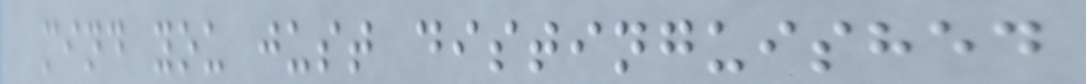mind you just distinguished
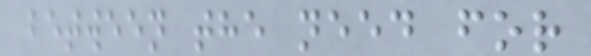between the need for
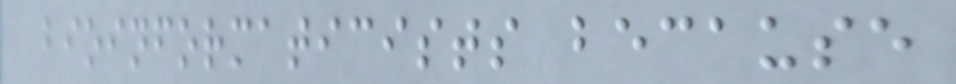bioinformaticists because
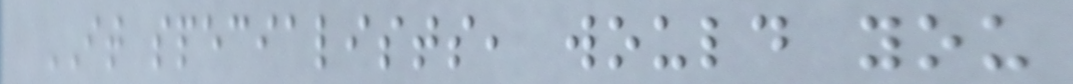IT specialists, would you
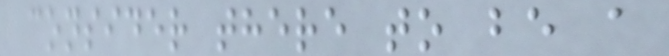consider there to be a
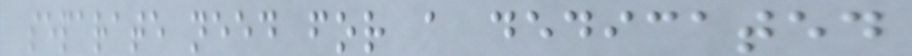separate need for a dedicated
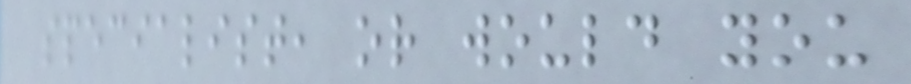specialist, or would you
